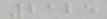2125
